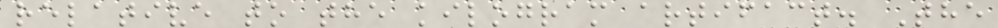relative to the kilogram artifact. The
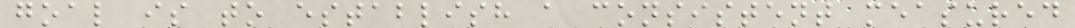goal is to establish a consistent measured
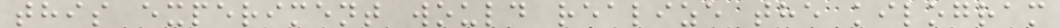this experiment would realize the kilogram
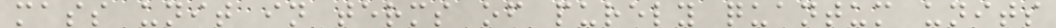mass unit in terms of purely quantum units
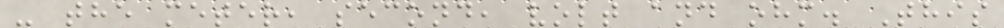- the meter, second, volt and ohm. This
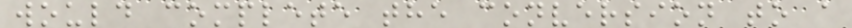would complete the conversion to a
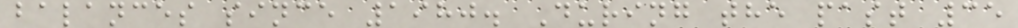balances since 1980. During the past 35
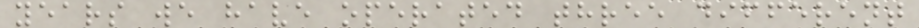years we have operated three different
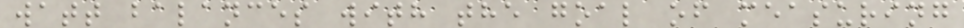watt balances with the goal of measuring
